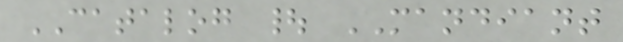CATALOG | MANDIANT
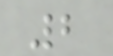2
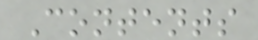Contents
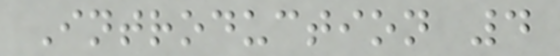Introduction 4
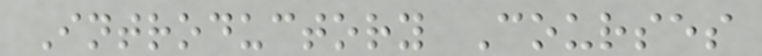Introductory Courses
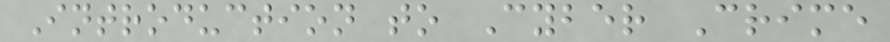Introduction to Cyber Crime
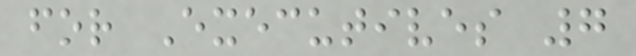for Executives 7
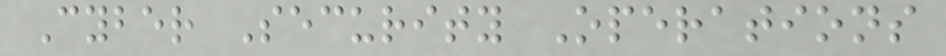Cyber Security Operations
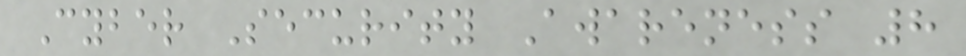Cyber Security Awareness 8
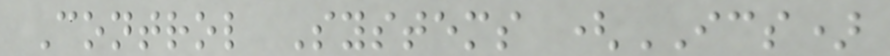Control Systems (ICS)
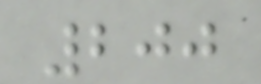200
